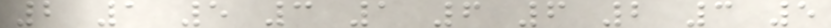2 1 5 3 1 6 6 2 3 5
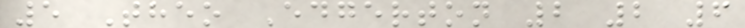5 Theo Edgerton 2 2 6
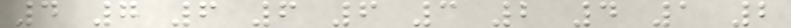4 7 6 6 6 3 2 4 1 2
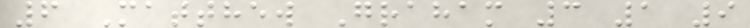6 Matthew Graham 3 1 9
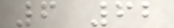6 62
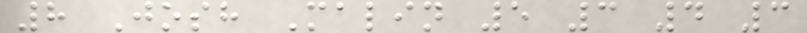8 Josh Malin 5 3 4 3
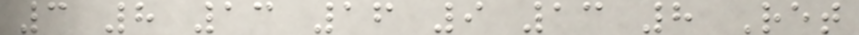3 8 13 16 9 13 8 Ret
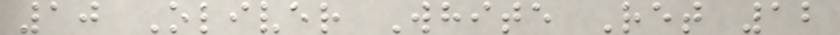10 Oliver White Ret 12
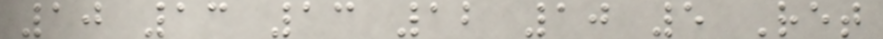10 13 13 12 10 5 Ret
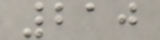210
